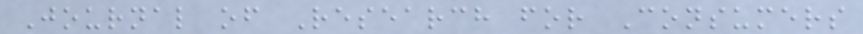Journal of Research for Consumers
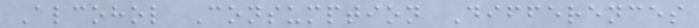Alcohol Consumption Differences
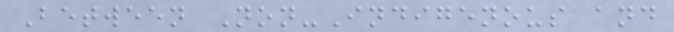Between Non-Indigenous and
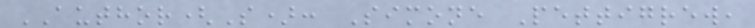AUTHOR(S): Simone Pettigrew,
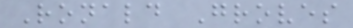Ronald Groves
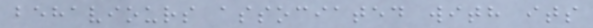behaviours associated with its
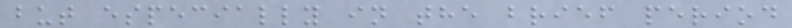but especially in the brief period
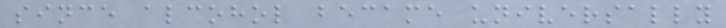since alcohol became universally
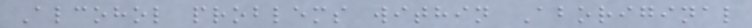Alcohol problems within Aboriginal
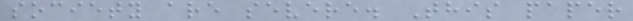society are severe. This paper
